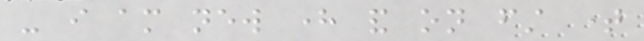- i am new here and on first time
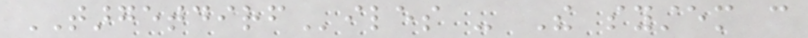TARGETDIRFiles - The system can
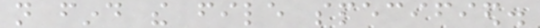not find the file specified.
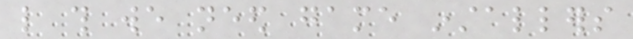like this we need game installers
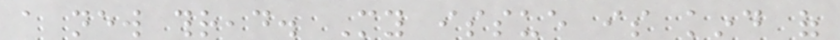a new thread. My issue is kind of
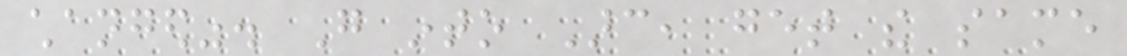changed". Go into Arc, get the same
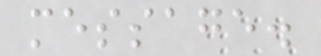message.
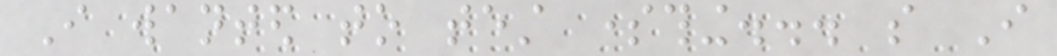I wanted to test something... so I
